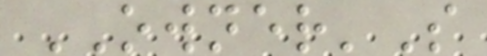OWNER'S
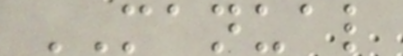MANUAL
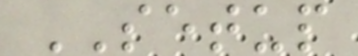SETUP
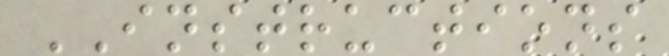INSTRUCTIONS
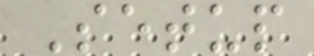Setup
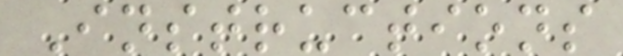Instructions
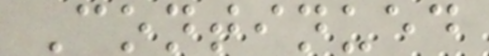Continued
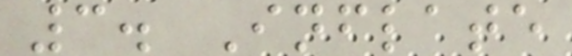3. Inflate
